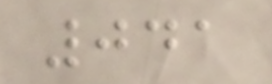041
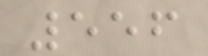556
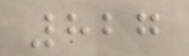827
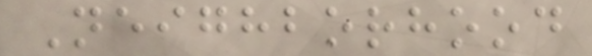Neighborhood
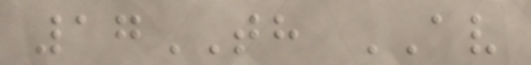17TH AV
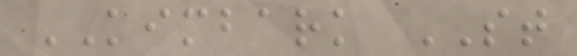KIMBARK ST
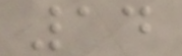14
